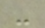-
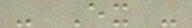- Ex -
